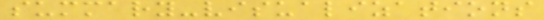summary-visualizations
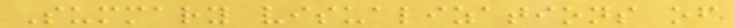Summary visualizations of
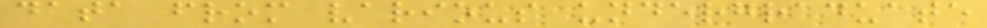data from various undergraduate
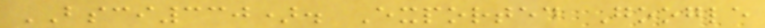BSCI330). Exported Google
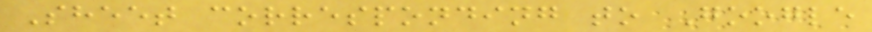Sheet corresponding to Google
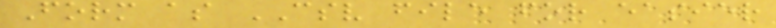Form as CSV file for easier
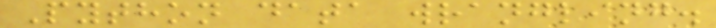Python data wrangling.
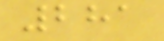281
